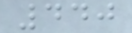440
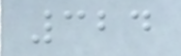324
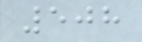508
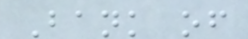Bank of
